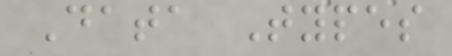Data Types
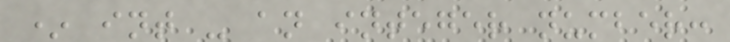* int - an integer number:
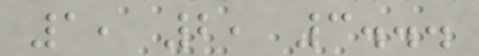1, 2, 3...
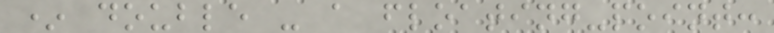* double - a floating-point:
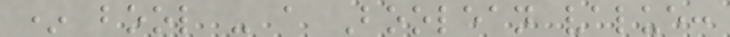* bool - a Boolean value:
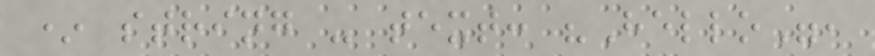* string - text: "Hello",
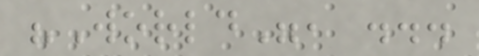"World", ...
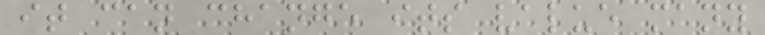it can change its value many
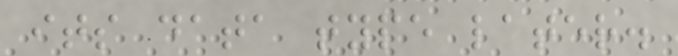its data type later.
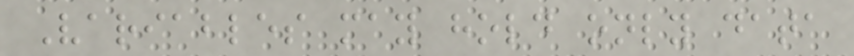Variables may hold only data
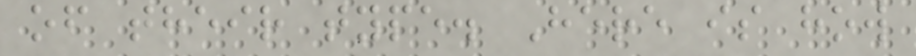of their type. Here is how
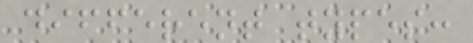different types:
